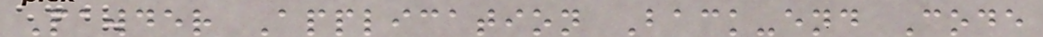Pawder Application Back-end Code
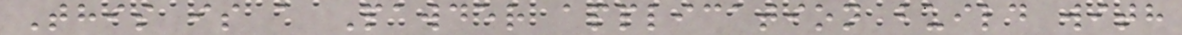This is a Pawder application build with
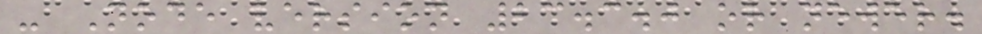- Node version 23.3.0 or newer.
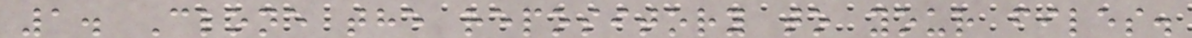1. Clone the repository to your files.
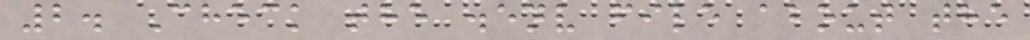2. Check the .env file about the
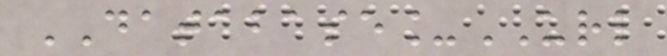DATABASE_URL
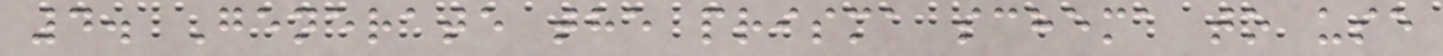4. Generate the prisma schema to use
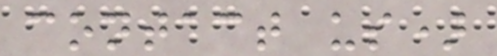contact us)
